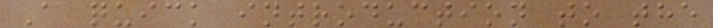A quick introduction to the
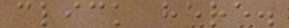click here.
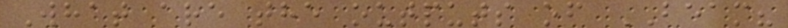What are the outputs of BEAM?
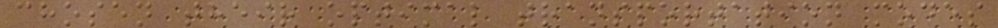chosen their optimal transportation modes
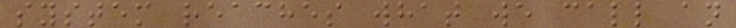system reaches what we call an
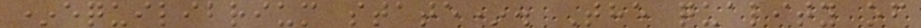*equilibrium state*. The quality of
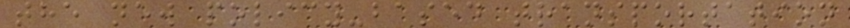the new policy-based transportation
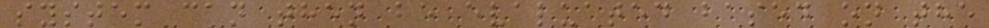system can then be evaluated based on the
